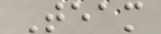Team
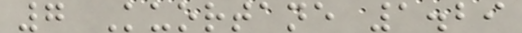7 Kuortane 1.29
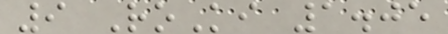9 RoKi 1.05
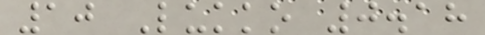10 Lukko 0.18
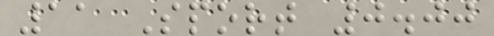11 Sport 0.00
